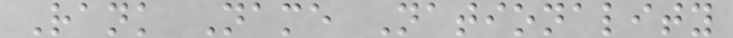Rank Name Nationality
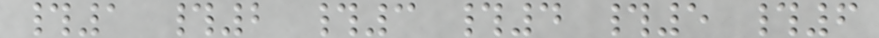#1 #2 #3 #4 #5 #6
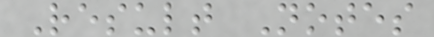Result Notes
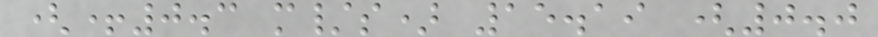(+0.3 m/s) 15.19 (0.0
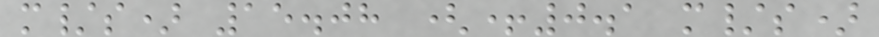m/s) 15.08 (+0.1 m/s)
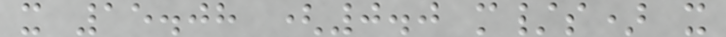x 15.08 (0.0 m/s) x
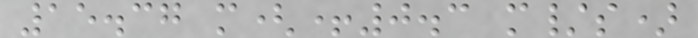15.37 m(+0.3 m/s)
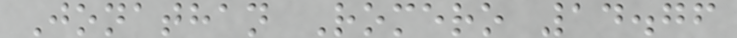Jonathan Romero 14.76
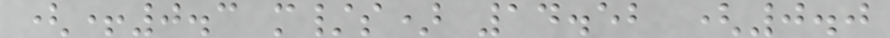(+0.3 m/s) 14.52 (0.0
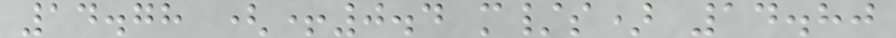14.78 (+0.4 m/s) 14.80
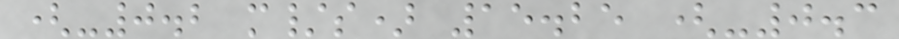(-0.2 m/s) 15.25 (-0.3
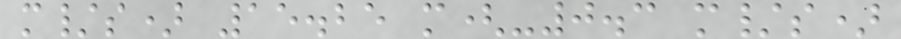m/s) 15.25 m(-0.3 m/s)
